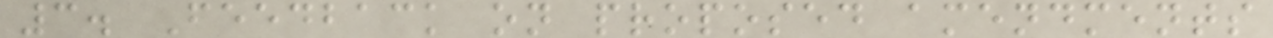3. Feedback on proposed amendments
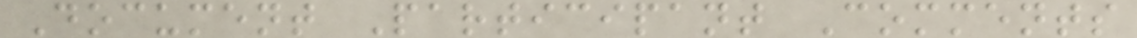Document Participant Comments
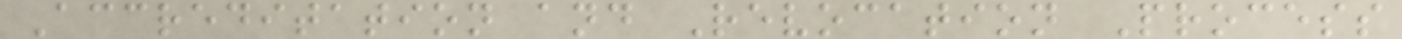Accreditation and Revocation Process
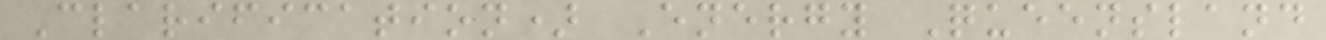Clarification) Energy Queensland
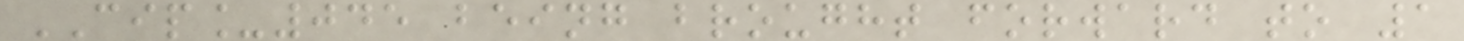CIP_045 being brought forward to 1
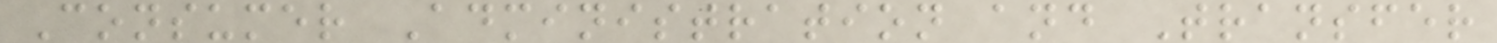Consumer Administration and Transfer
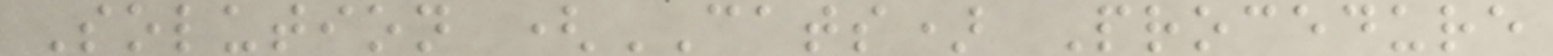Solution (CATS) Procedure
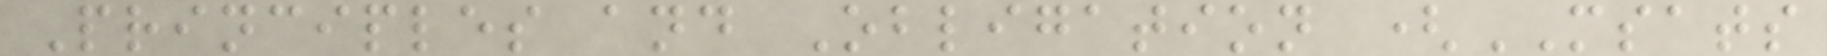Principles and Obligation (MSATS
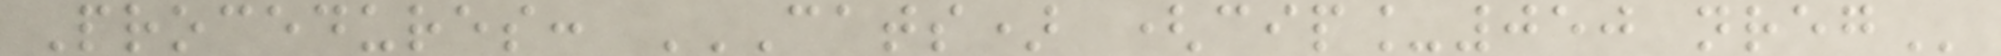Procedures: CATS) (CIP_050 NREG
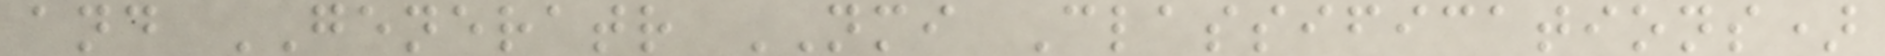and GENERATR NMI Classifications)
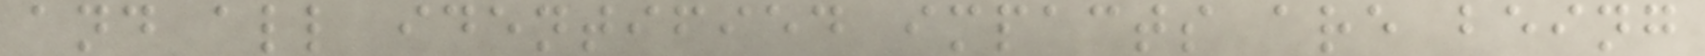and all identified impacts are being
